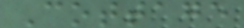Cottage
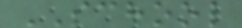SCHOOL
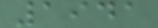1941
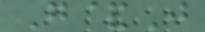G&J
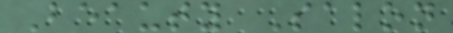Beauty Salon
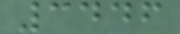3446
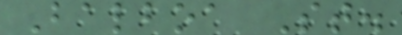Balboa St.
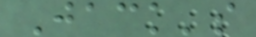Jack's
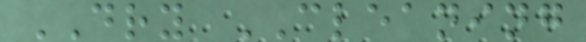DRY CLEANING
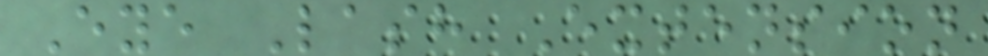Eye Lash Extension
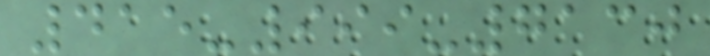415-999-7130
